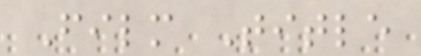Film Title
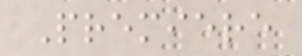Premiere
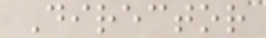Director
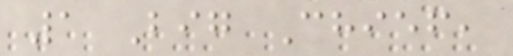1 Big Chief,
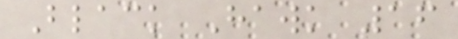Black Hawk 16
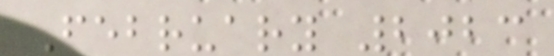February 2023
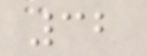32
